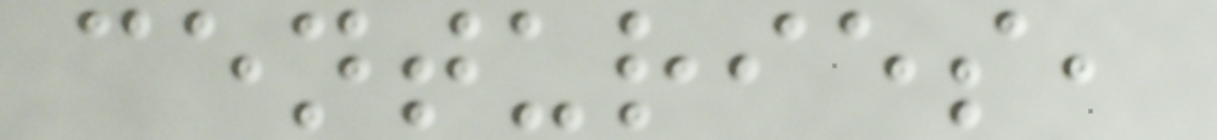centuries,
